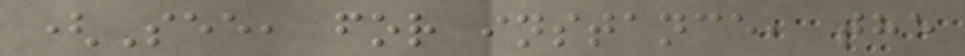(See, for instance, the
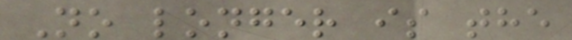No longer is the
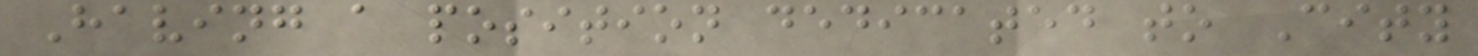Having a position dedicated to City
